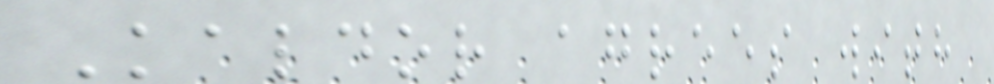Kaldor agrees with
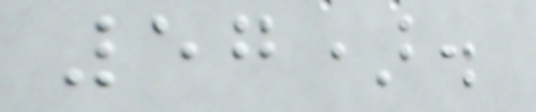57).
